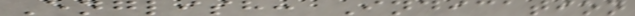English: Indication
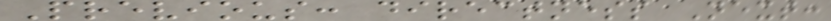Previous: directness Next:
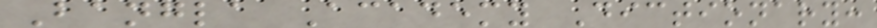Bangla Academy Dictionary:
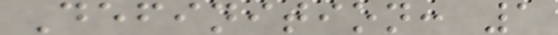Definition: 1
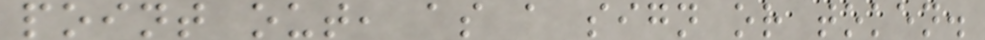point out, as a sign or token.
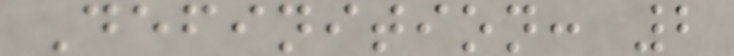Definition: 2
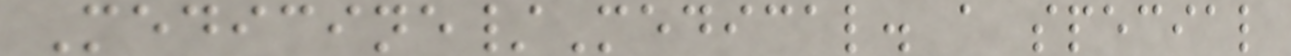Medicine/Medical. a special
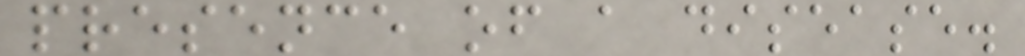presence of a disease.
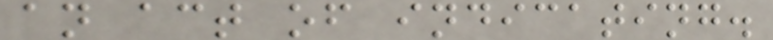an act of indicating.
